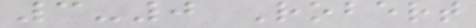3-0 Robert
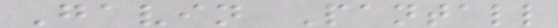Gavin Pantall
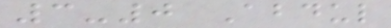3-0 Abdul
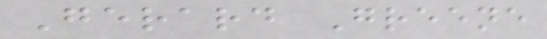Gerard Greene
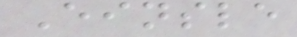Einsle
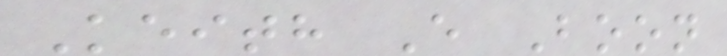Keith E Boon
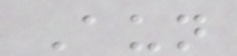Aun
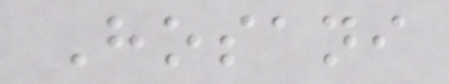Hosani
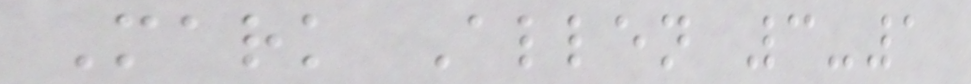Mark Allen 3-1
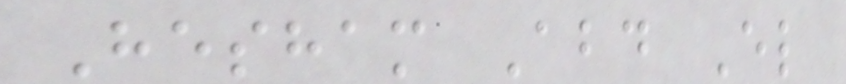Hesham Abd El
